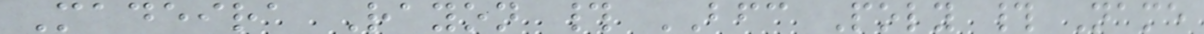Madeira Rayon # BFC Poly # Name
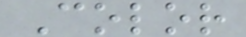Color
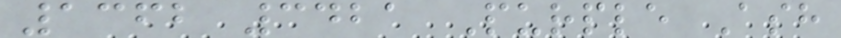1362 3421 Purple Ash
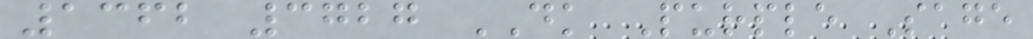1362 3727 DK Purple Sage
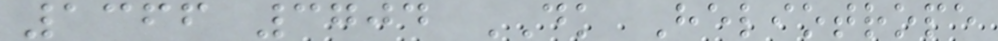1366 3704 DK Heliotrope
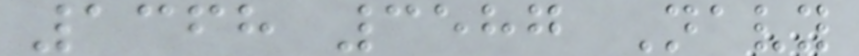1368 3587 Navy
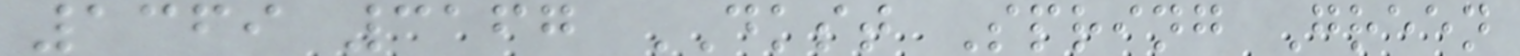1369 3167 DKST Spring Green
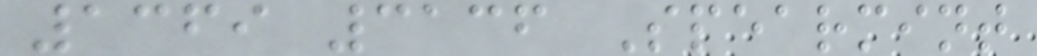1369 3136 Spearmint
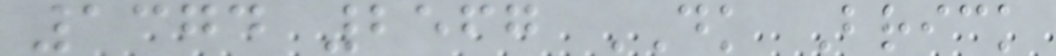1374 2567 DK Brick
